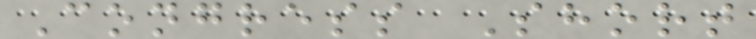Congress Short
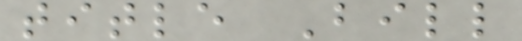title Bill
